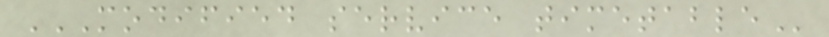MODIFIED SERVICE TIMETABLE
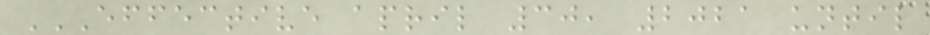EFFECTIVE APRIL 30, 2021 UNTIL
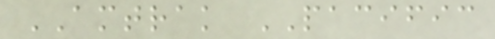AMTRAK PACIFIC
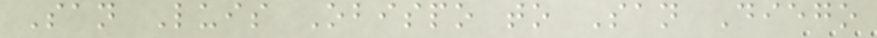San Luis Obispo to San Diego
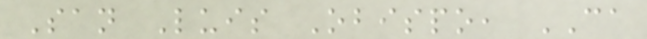San Luis Obispo, CA
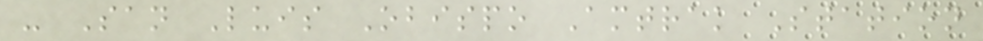- San Luis Obispo Amtrak Station
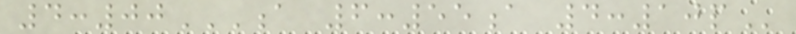4:00A 6:55A 4:10P
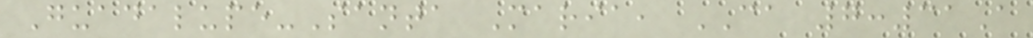Guadalupe-Santa Maria, CA 7:31A
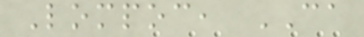Lompoc, CA
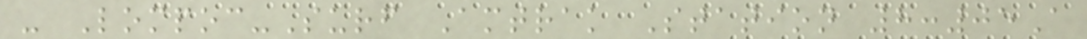- Lompoc-Surf Amtrak Station 8:05A
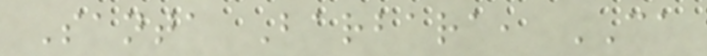Santa Barbara, CA
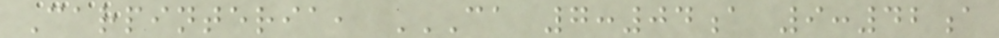Carpinteria, CA 7:04A 9:42A
